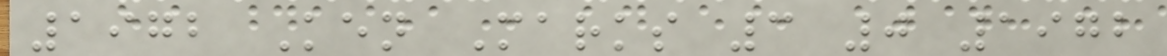1972 Ken Marks 3 0 1972
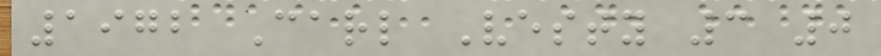1972 Carl Vesty 3 0
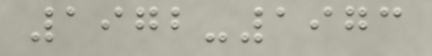1972-1973
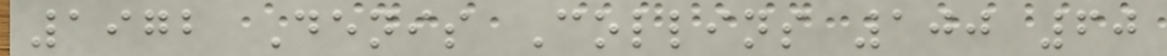1972 Denis Collins 100 60
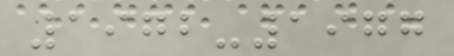1972-1977
